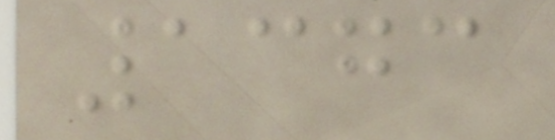1373
